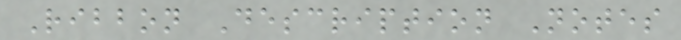Ribbon Description Notes
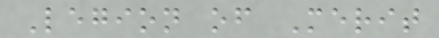Legion of Merit
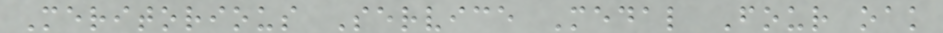Meritorious Service Medal Four oak
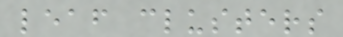leaf clusters
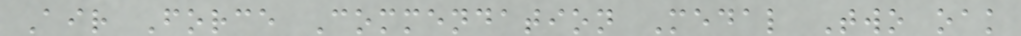Air Force Commendation Medal Two oak
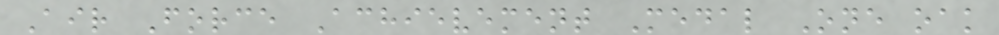Air Force Achievement Medal One oak
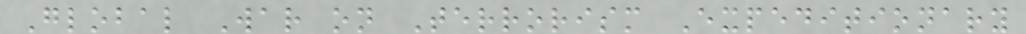Global War on Terrorism Expeditionary
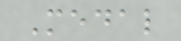Medal
